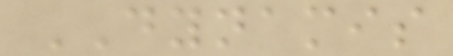DYNAMIS
